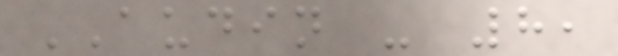AUDIN - 8,
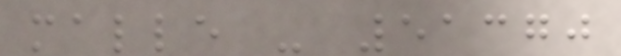malle - 51370
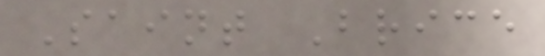Saint Brice
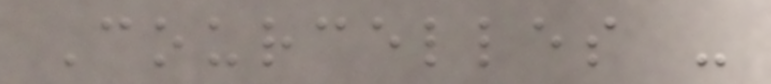Courcelles -
